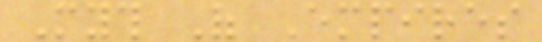Myth Of Empires
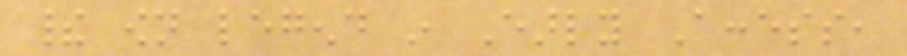their own legend in Early Access,
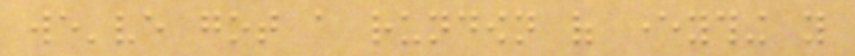we've got a rundown of everything you
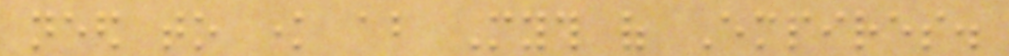need to know about Myth of Empires.
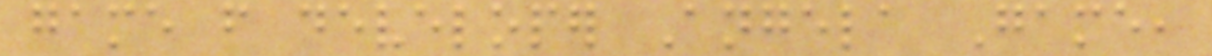game from developer Angela Game,
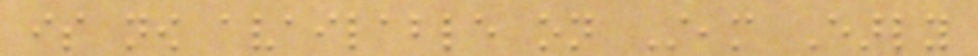is now available on Steam Early
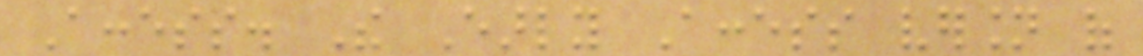Access. The Early Access version of
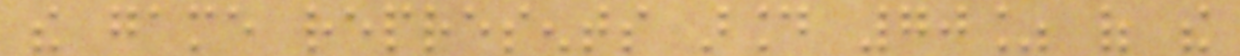the game represents around 70% of the
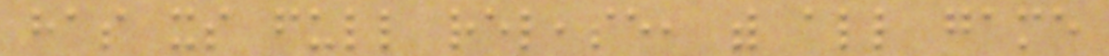has its full release, with all game
